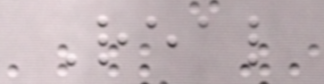Real
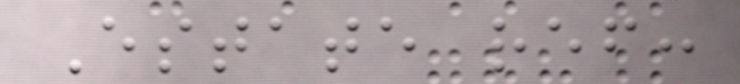Estate ref:
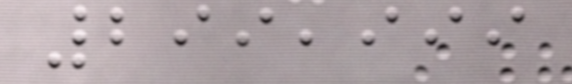299,999
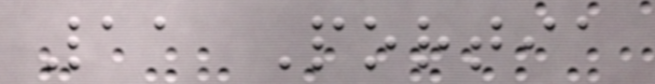11 Portia
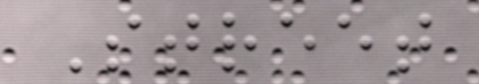Street
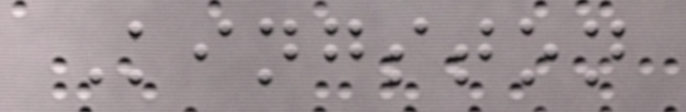Kingston
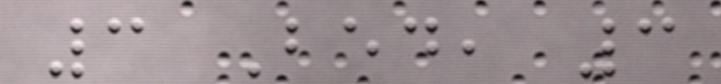3 Bed, 3
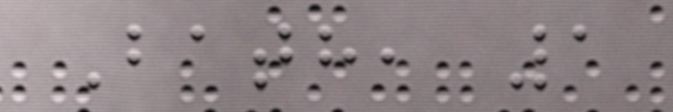Bath, 1
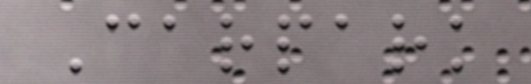Carpark
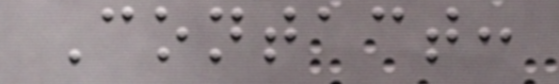Contact:
